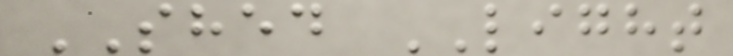SHED LIGHT
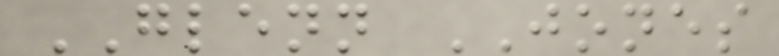GLENN JONES
